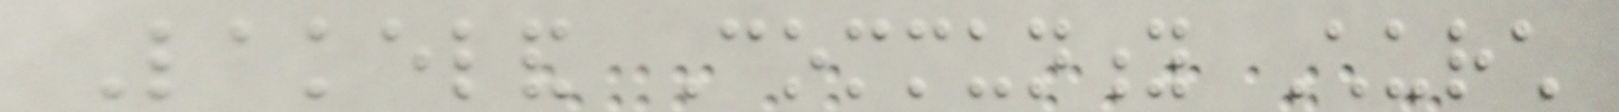Lakeland Community Church
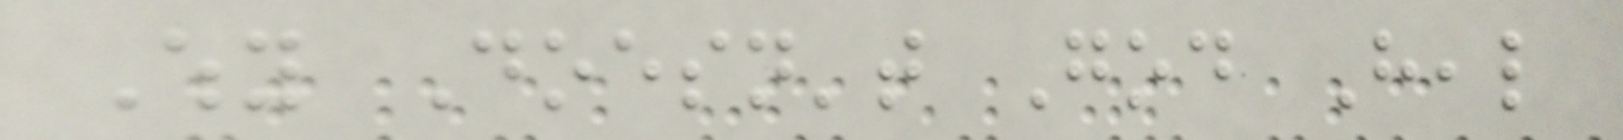Why Doesn't God Heal
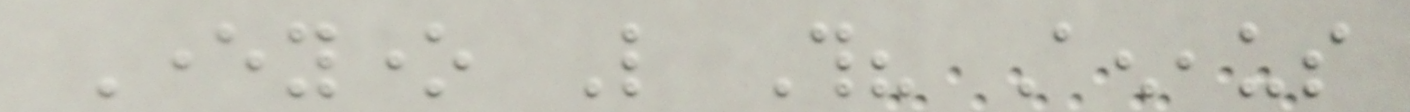Everyone Like This? Aeneaus
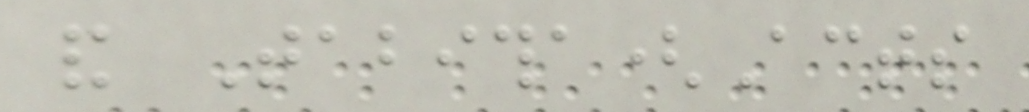and Tabitha(Acts
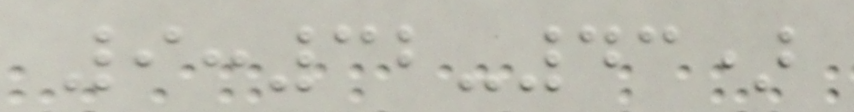9:32-43)
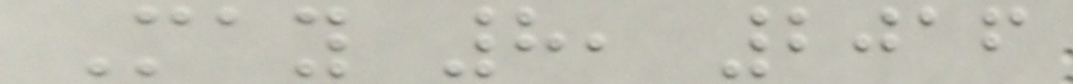May 8, 2016
